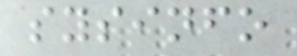sysinfo
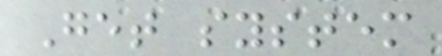Get system
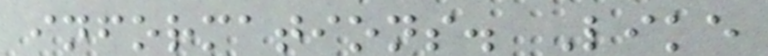informations. Like
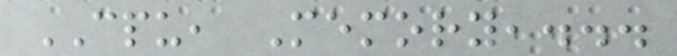CPU, Memory,...
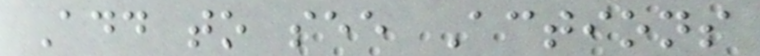Add to see Actions
